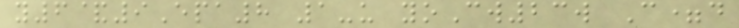y6&9Epa8 1-u yoCw23w C=d
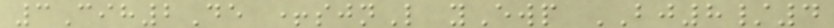3Cih2De +sjnL yEwp BJ8/4
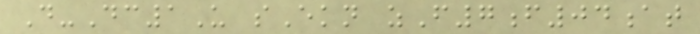D-Dc1U sEkn zF7f04at
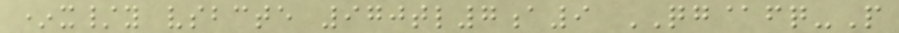*x/y vsbcte 970tl7a9 QG@fq-P
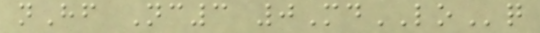nHf Nc3 0MdLOq
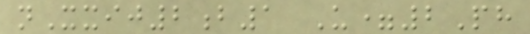nXxij2b1 U=2Ph
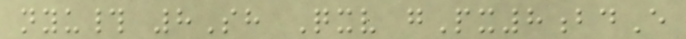nyu# 8Sh Qxv gPx8bdE
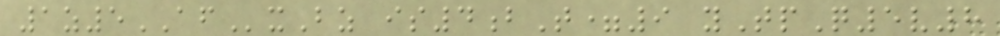1z5AFxBz is4bT=9 yTpQ5v8
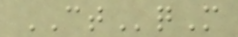CTqM
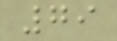79
